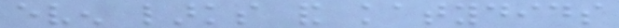even larks and katydids
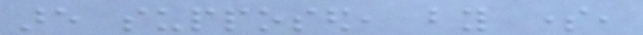are supposed, by some,
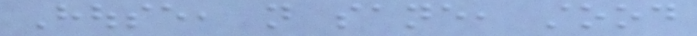House, not sane, stood
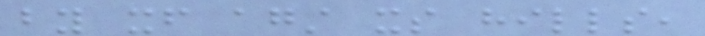by itself against its hills,
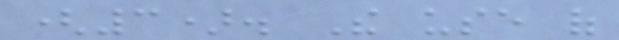(3). The use of
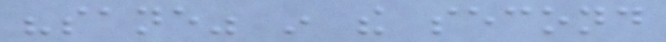"sane" in the second
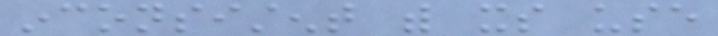inconsistent with its use
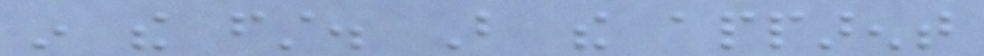in the first. But the apparent
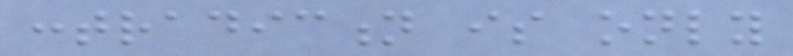contradiction is only
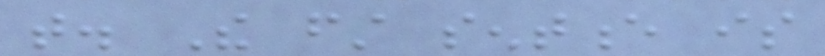that. The first sentence is
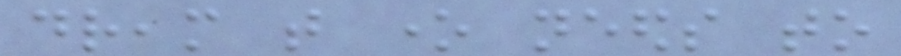dream that one needs to
